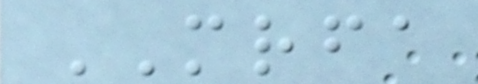MRFA
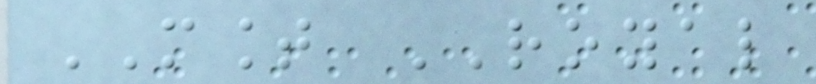MOUNT ROYAL
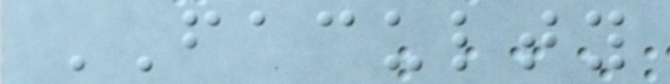FACULTY
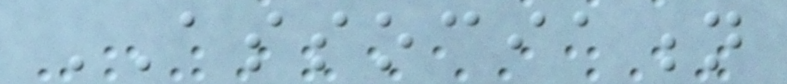ASSOCIATION
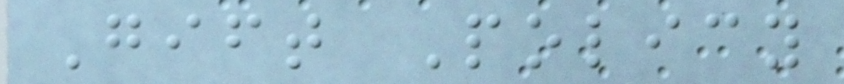Gift Policy
